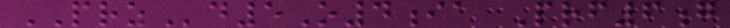PRZd5O4ia Prf6g
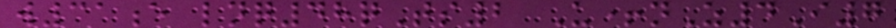w31e lnq48qTs2 U+nZ4I7
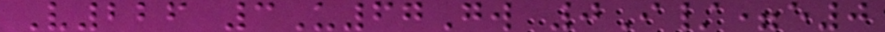V226 3U67Gw 0I/=e0
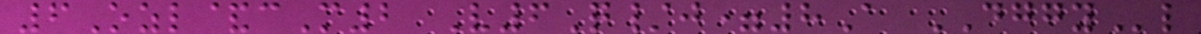6Ozl&cM2 V6Q/j=8A DGGYl
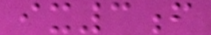ix3f
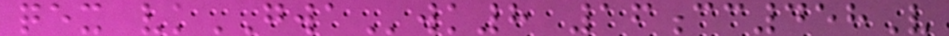qex vkGWAwk8 16cc458V
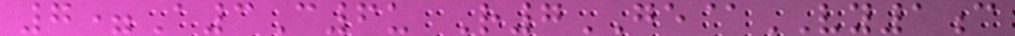7=A3C6u R7GE@VY1c
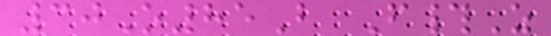30O85B F#Z
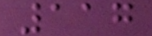117
